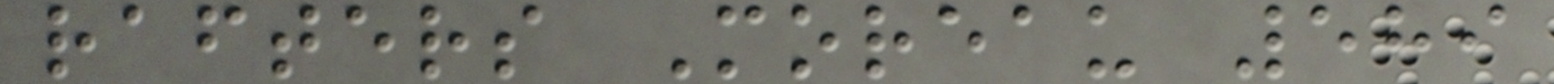rafters Moreau 589
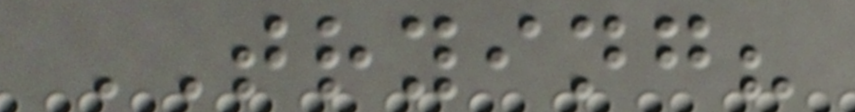TRYING?
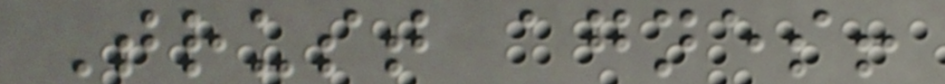Trust agnes!
